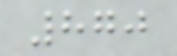870
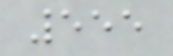555
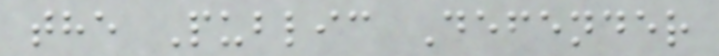the Public Defender
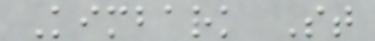Kimbark St
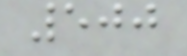500
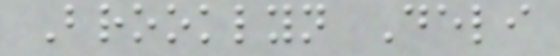Brooklyn Deli
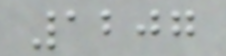1207
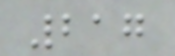217
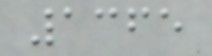1365
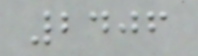2406
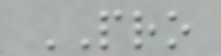PRO
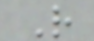R
